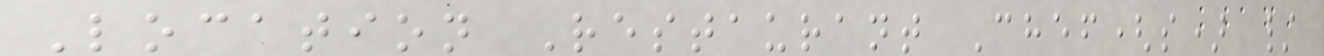Location Restaurant Chef(s) /
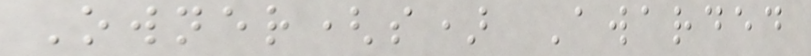Owner(s) Awarded
